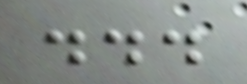...
